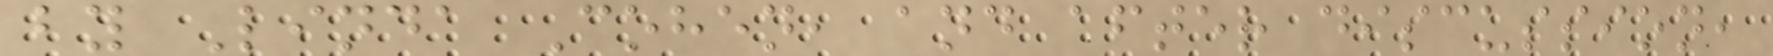by Linda Cohen, and after discussion,
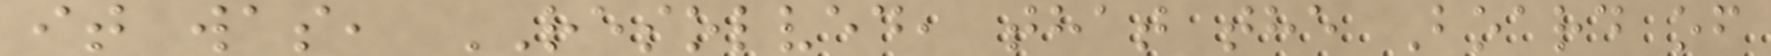it was, RESOLVED, that the Board of
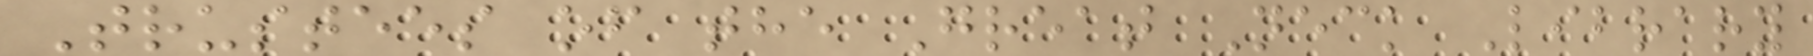Trustees of the Great Neck Library
